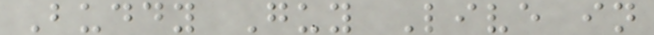Buddy Guy Live in
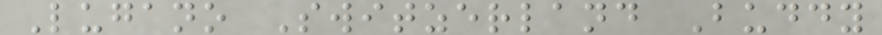Lugano Switzerland Buddy
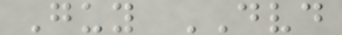Guy DVD
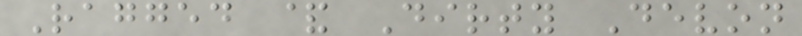Ragged & Dirty Devon
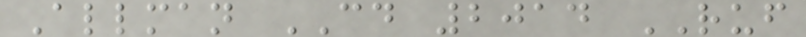Allman CD 2014 RUF
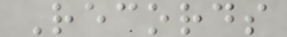Records
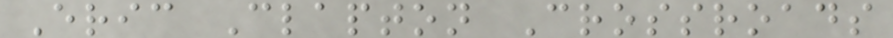Eric Clapton Crossroads
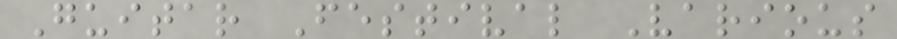Guitar Festival Various
